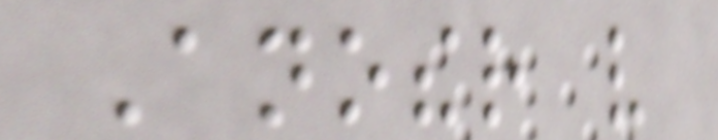Another very
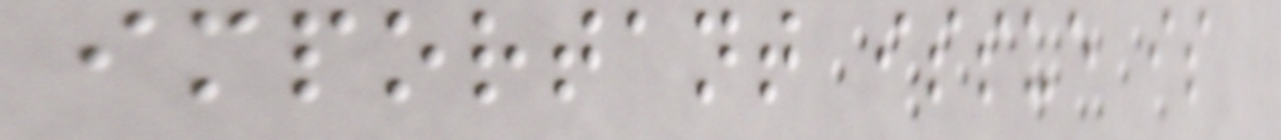important issue is
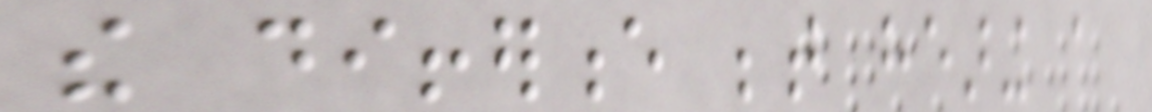the difference between hearing a
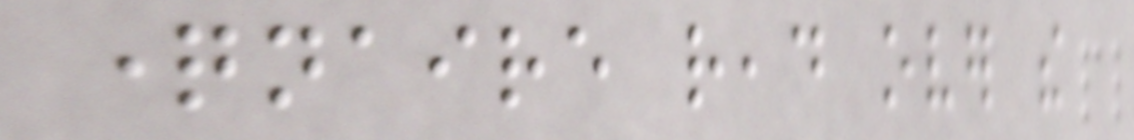questionnaire read over the
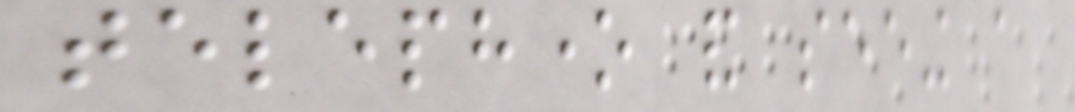telephone and seeing a
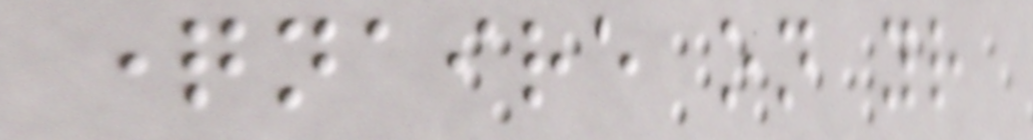questionnaire on your
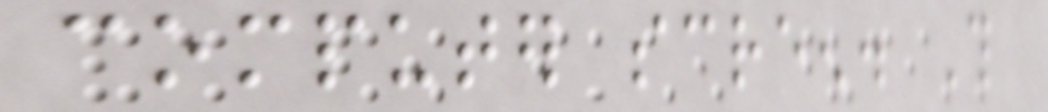computer screen. This
